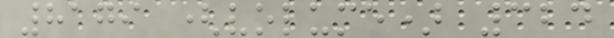8179 (volume) 324
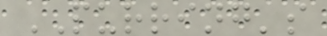PURRING's
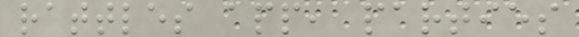rattles app, parties
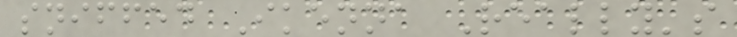sniffed Ikenna Really's
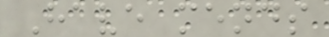Have mends
